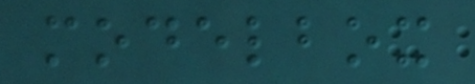modelbox
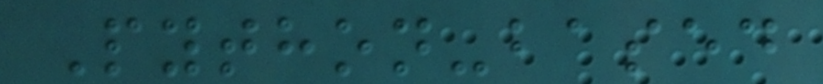Python-based
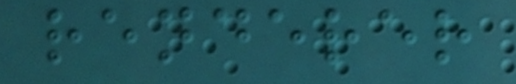renderer
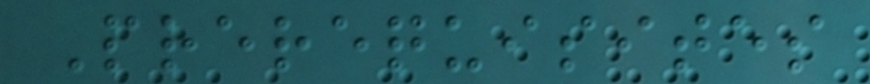Prerequisites
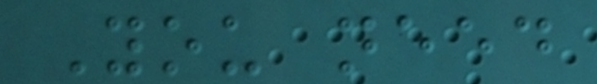You need
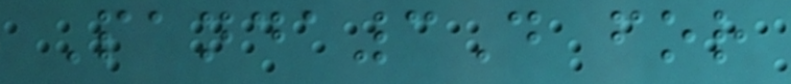Panda3D for
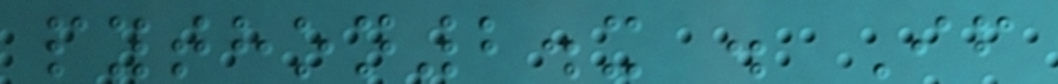python2.x . If
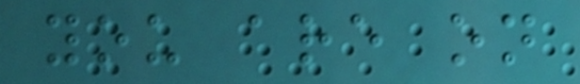you are on
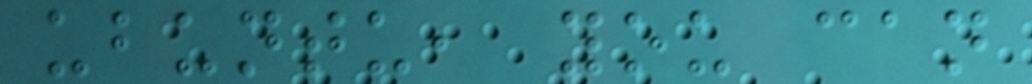ubuntu, you can
